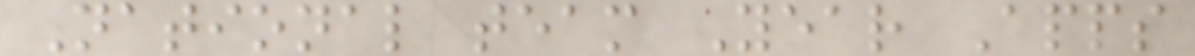National team Year Apps
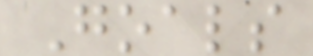Goals
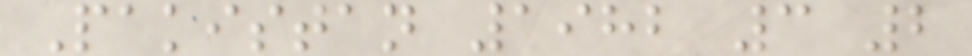Pakistan 1982 3 2
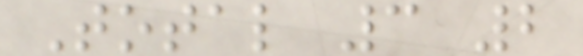Total 3 2
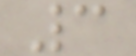3
